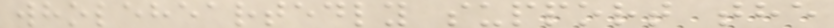wholeheartedly support the
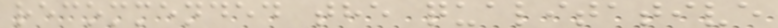recommended the qualitative
